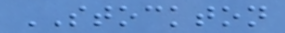STOCKTON
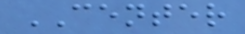CENTER
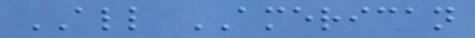ALL AMERICAN
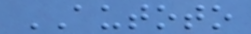AUTOTO
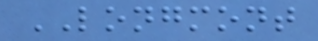LONGMONT
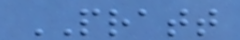PRATT
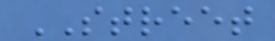STREET
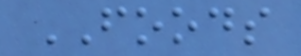FOODS
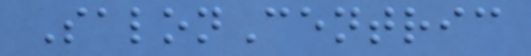SalonCentric
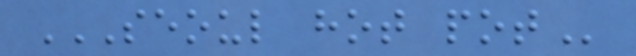SEOUL HOT POT
